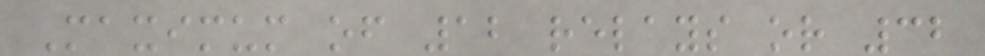Maximum of 12 relays or 32
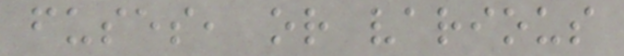fuses, or various
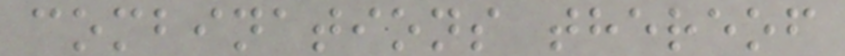combinations thereof
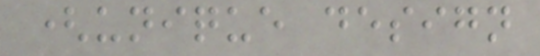(unique design
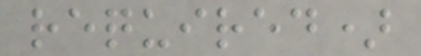required)
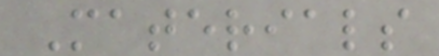Materials
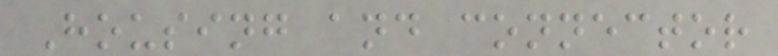Housing and connector
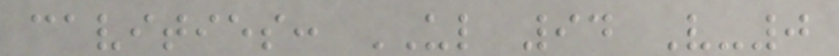cavities: UL 94 V-0
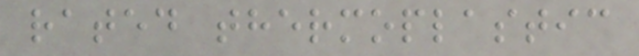rated thermoplastic
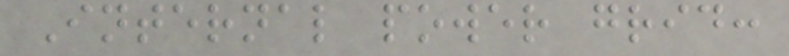Internal power grid:
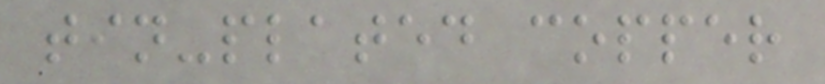tin-plated copper
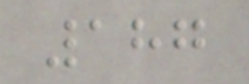187
